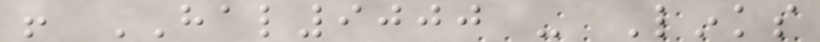! HAL9000 - Links
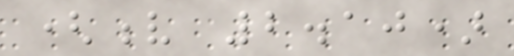(v 2.10)
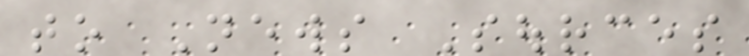to News Sources
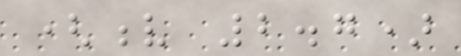(v 2.7)
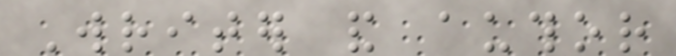Writer and author
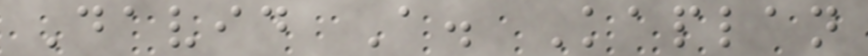David A. Kaplan
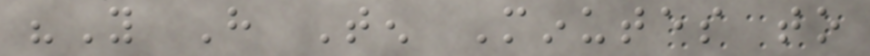"You Have Ten Minutes to
